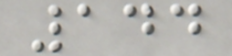144
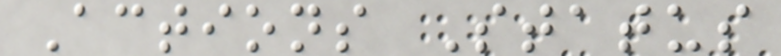Actions Status
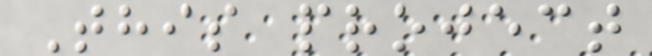This project
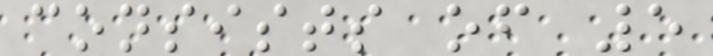consists of 5
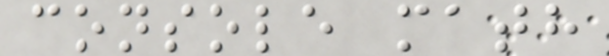console math
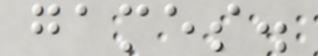games.
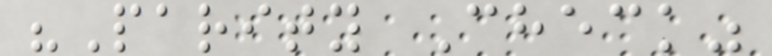"Parity Check"
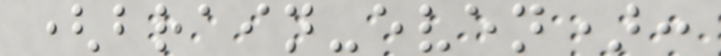(brain-even):
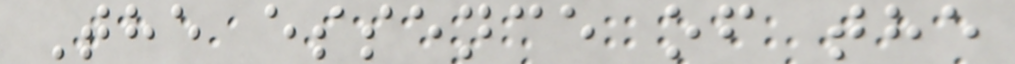The essence of the
